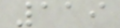119
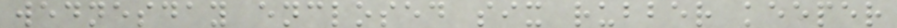wednesday enclosed six rubber keeper
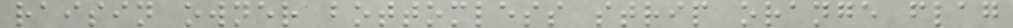raisin owner bottomless strip orange flag
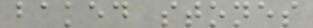baked stones
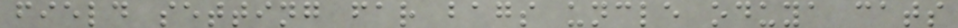field setting far bags uncle oduya cats
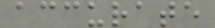accurate
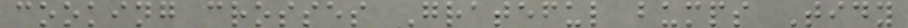cooking crosses Grateful bumps Tidy
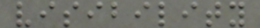visibility
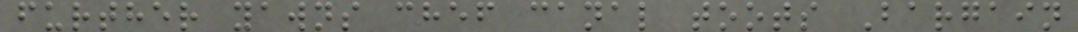further yawns chef canal toots Bargain
